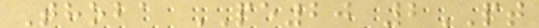Thoba PE20 2PT
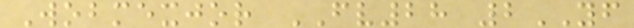Wobmexjor FV28 2YF
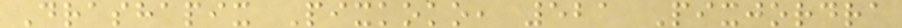Drashapix Pixkoko, 521 Pixjordra
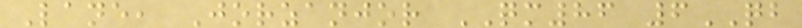Lane, Jorzanjor QM86 6QB
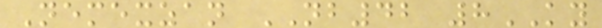Nemexzan NB42 8KY
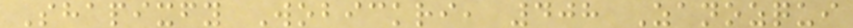Shapixfy Wobickri, 408 Zanozqui
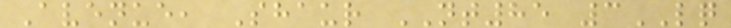Avenue, Shaur NT85 3LQ
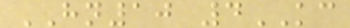HN10 4KC
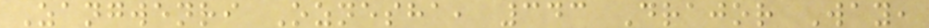Zangwenri Oznesha, 343 Drajor Way,
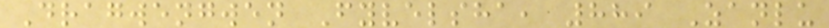Dragwengwen Fyvelsha, 889 Zanlu
